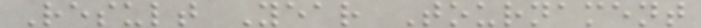Result Year Tournament
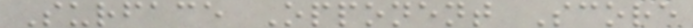Surface Opponent Score
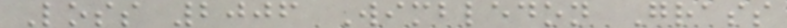Loss 2006 Wimbledon Grass
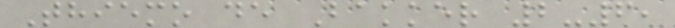Thiemo de Bakker 2-6,
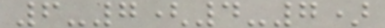6-7(4-7)
